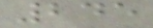245
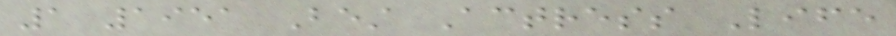1 1951 Best Actress Life
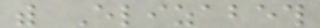with Elizabeth
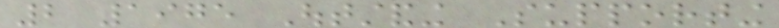2 1975 Outstanding Supporting
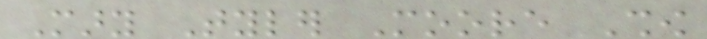Mary Tyler Moore Show
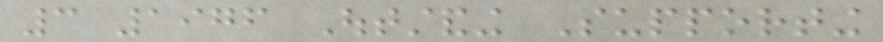3 1976 Outstanding Supporting
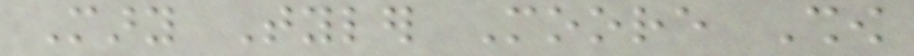Mary Tyler Moore Show
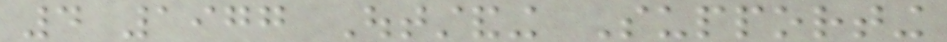4 1977 Outstanding Supporting
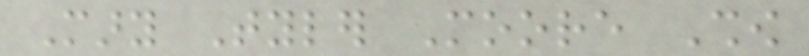Mary Tyler Moore Show
